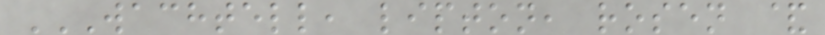WACHTELL, LIPTON, ROSEN &
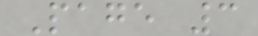Page 3
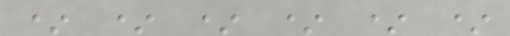* * * * * *
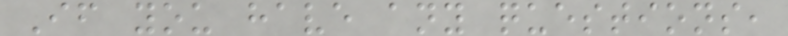If you have any questions,
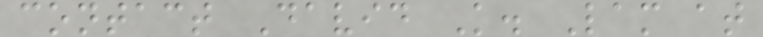contact David K. Lam at
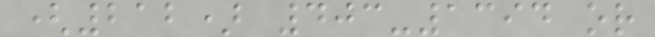(212) 403-1394 or
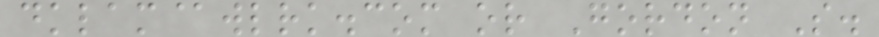dklam@wlrk.com or Gordon S.
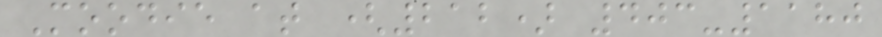Moodie at (212) 403-1180
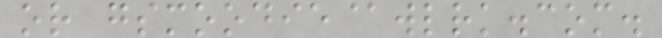or gsmoodie@wlrk.com.
